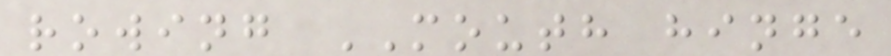rowing MOUTH hinge
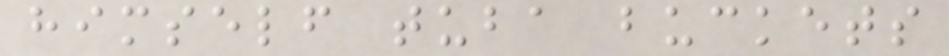himself tuba buckets
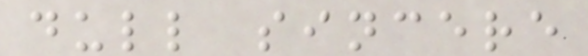dull sincere
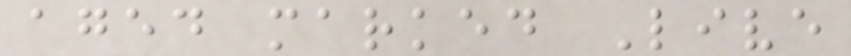aged marked Live
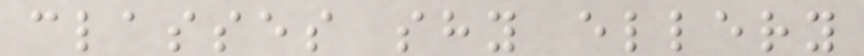classes shy ellery
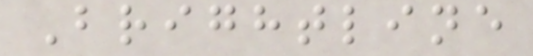Brightline
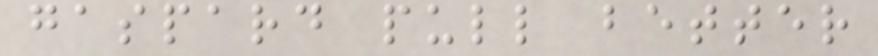gaspard pull better
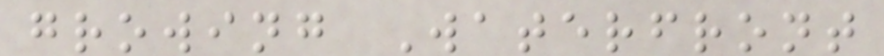growing Waterfront
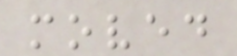moved
